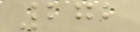272
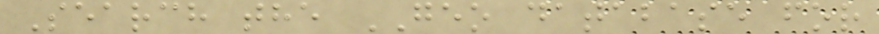Search the GEO database for
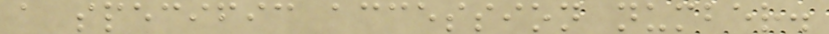a specific accession number.
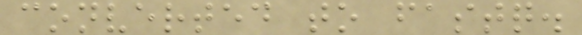converted to fastq.
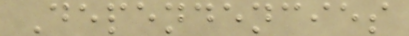Dependencies
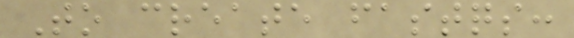To create fastqs:
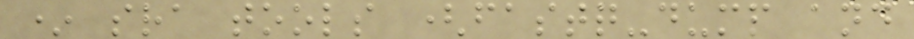* sra tools (fastq-dump and
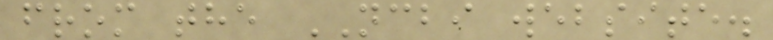from the NCBI website.
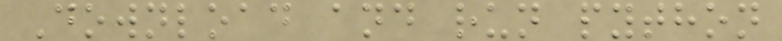Download and run python
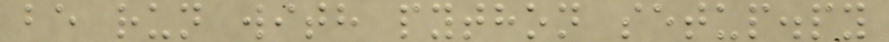be run with python setup.py
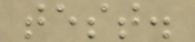test.
